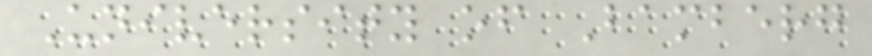University of Bamberg
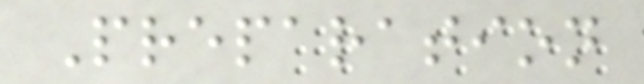Preparation
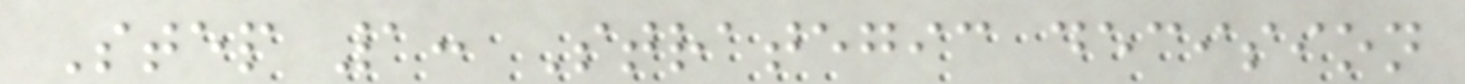Step 1: Strategic decision
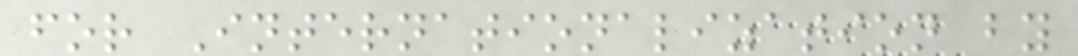for Internationalization by
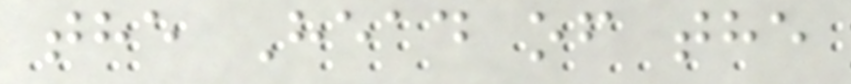the Head of the
